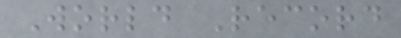World Record
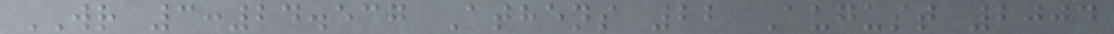WR 3:24.537 Athens 22 August 2004
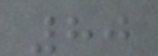80
